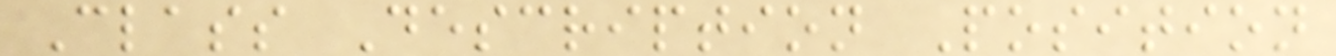Class Description Position
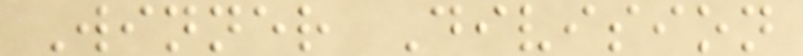Winner Division
